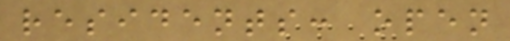residents: open
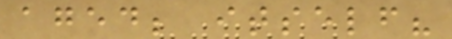aged; itself?
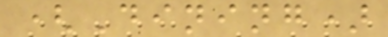(Dining)
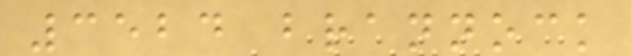3524 brannock
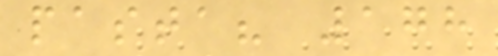pasta? 178
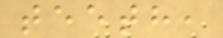teeth,
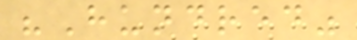"Hundred"
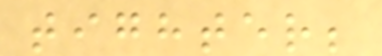tighter;
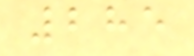285
